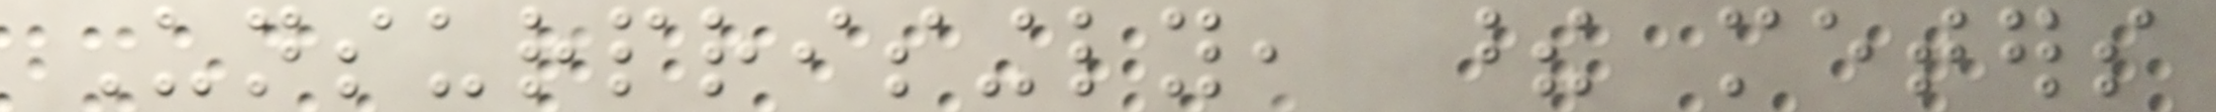Unsurprisingly, these meters
